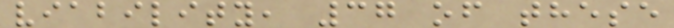viability, 37 of these
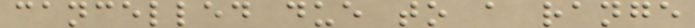cancelled due to a range
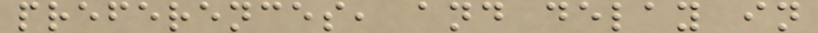preferences, and delay in
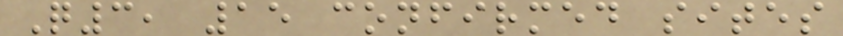Q3, 15 confirmed sites
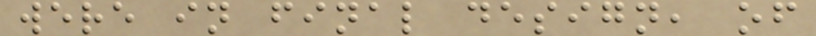were in final design, of
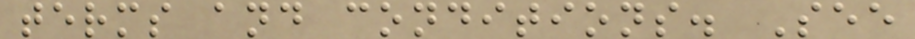terms and conditions. See
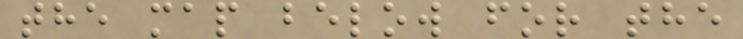the map below for the
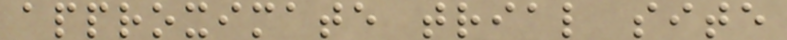approximate trial site
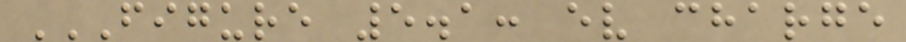FIGURE 5.1: EV CHARGE
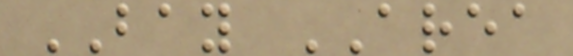BAY AREA
